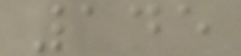145
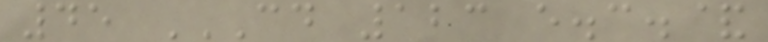45 CD 123 E.C.&
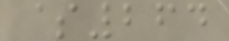$264
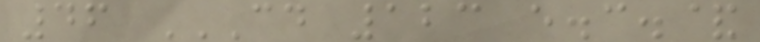46 CD 123 E.C.&
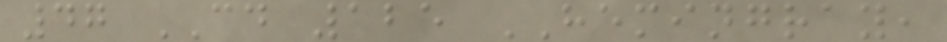47 CD 125 HEMINGRAY,
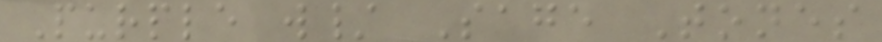Purple w/ Sage Tones
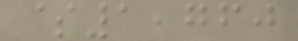$1,760
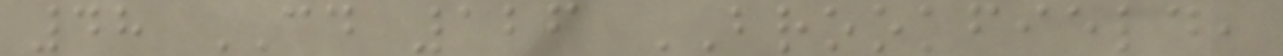48 CD 126 BROOKFIELD,
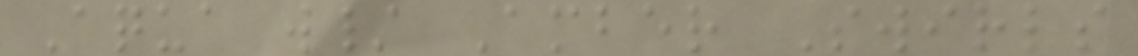Aqua w/ Amber Swirls
